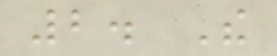2. The
